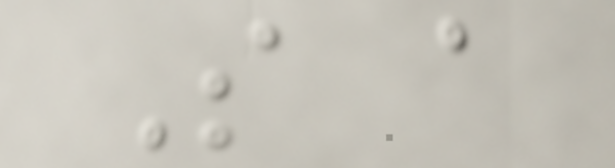So a
